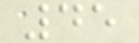45
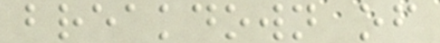breakdown of
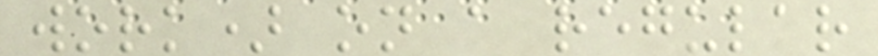work) on a regular
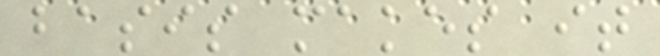basis makes it
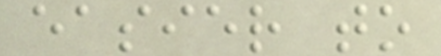easier to
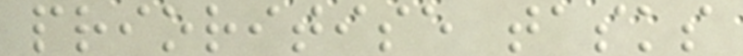prioritise tasks
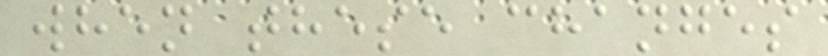when these changes
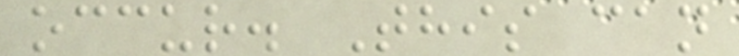occur. This can
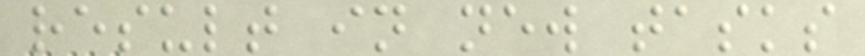result in new tasks
